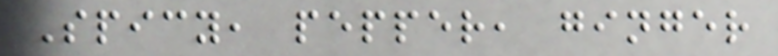Spicy, pepper, ginger
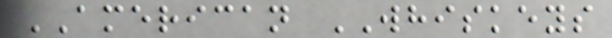AMERICAN WHISKEYS
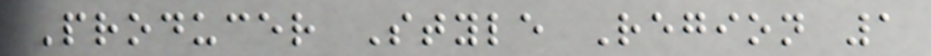Producer Style Region 1
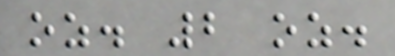oz. 2 oz.
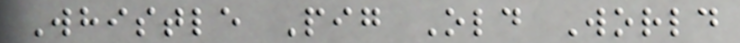Whistle Pig Old World
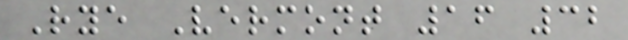Rye Vermont 16 32
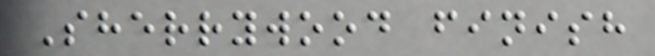Sherrywood finish
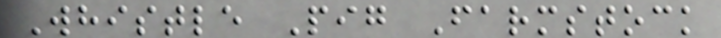Whistle Pig Farmstock
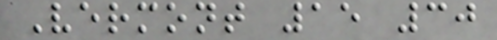Vermont 15 30
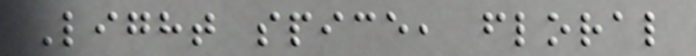Light spice, floral
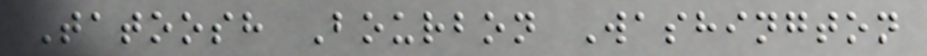Tatoosh Bourbon Washington
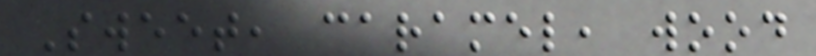Sweet, caramel, wood
